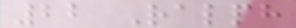22 Ralph
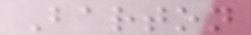Barton
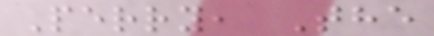Perry, The
